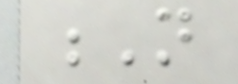N
